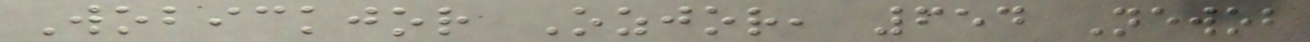Wobickjor Ozjor, 654 Newob
